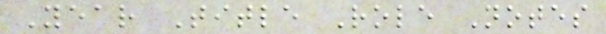Year Title Role Notes
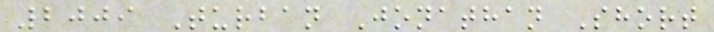2009 Turban Jonathan Short
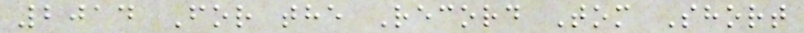2014 For the Record Tom Short
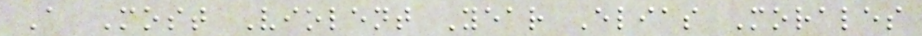A Most Violent Year Elias Morales
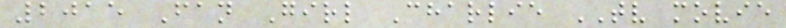2015 Fan Girl Charlie TV movie
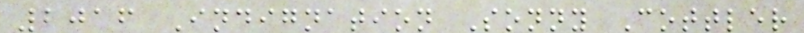2016 Indignation Sonny Cottler
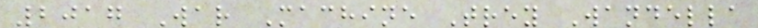2017 War Machine Trey Wandella
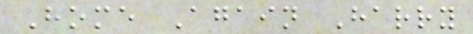Home Again Harry
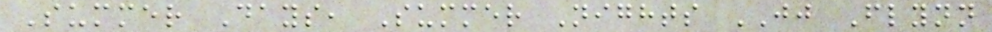Summer Days, Summer Nights JJ Flynn
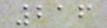216
